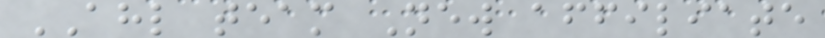AHL team New affiliate
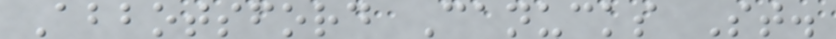Abbotsford Canucks St.
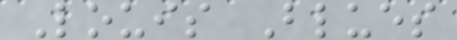Louis Blues
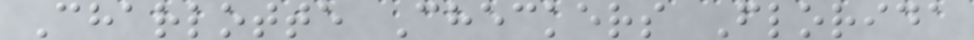Charlotte Checkers Florida
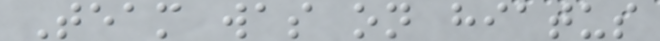Team was on hiatus
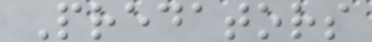Predators
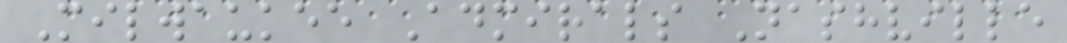Milwaukee Admirals Nashville
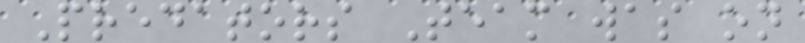Predators Team was on
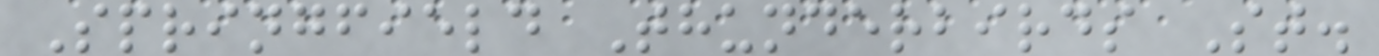Springfield Thunderbirds St.
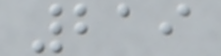219
